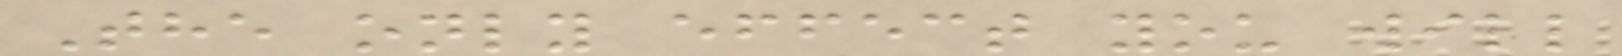The only effect you will
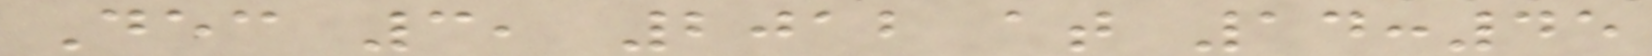Dec 3, 2012 at 14:45
